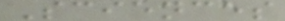Sciences
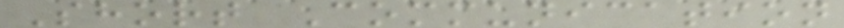Short Communication
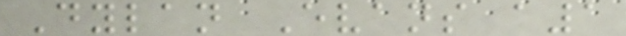Dylan Evans a1
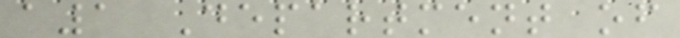a1 Department of
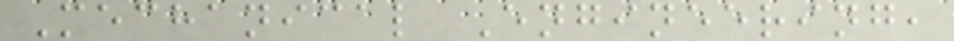Mechanical Engineering,
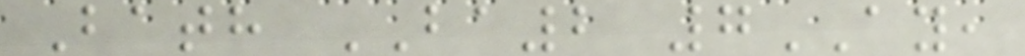Bath BA2 7AY,
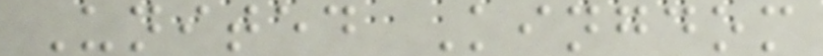United Kingdom
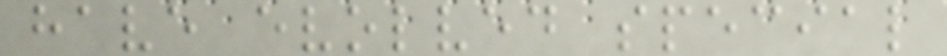have evolved special
